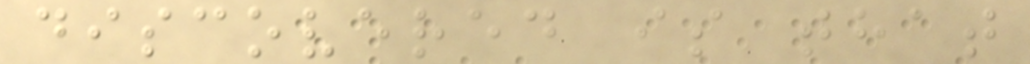discovered is that
